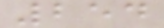254
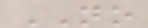NO
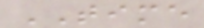TIME
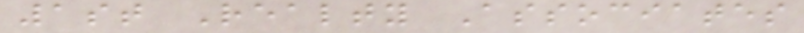1st Realty Associates
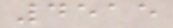4515
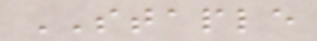STAPLE
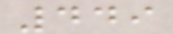449
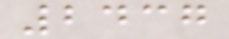2437
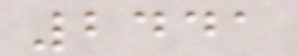2441
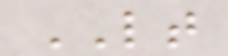LT
